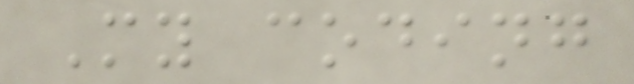My coding
